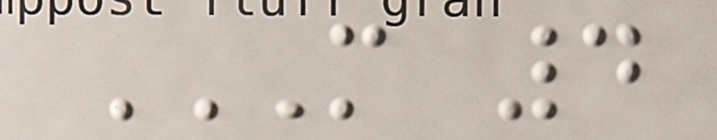M 4
